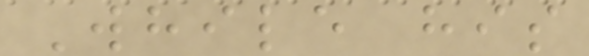While his
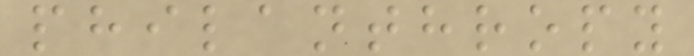philanthropy
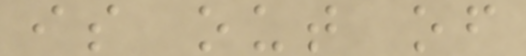is out of
